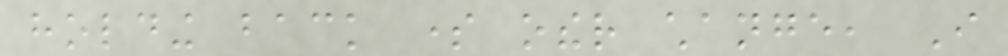holding back some other change, I
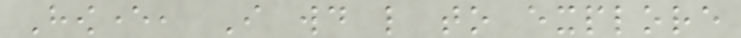However, I would like to explore
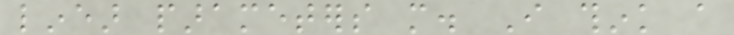linear parameters more. I think a
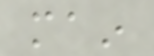main
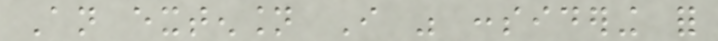An extension I was considering for
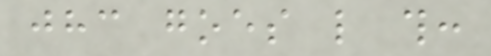jhc goes like this:
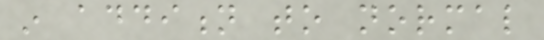in addition to normal
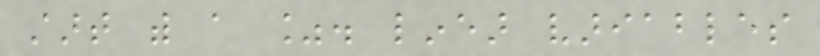start with a %. linear variables
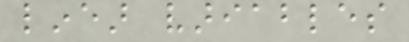linear variables
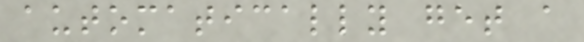automatically get a
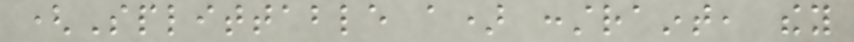(Splittable a) constraint, they
